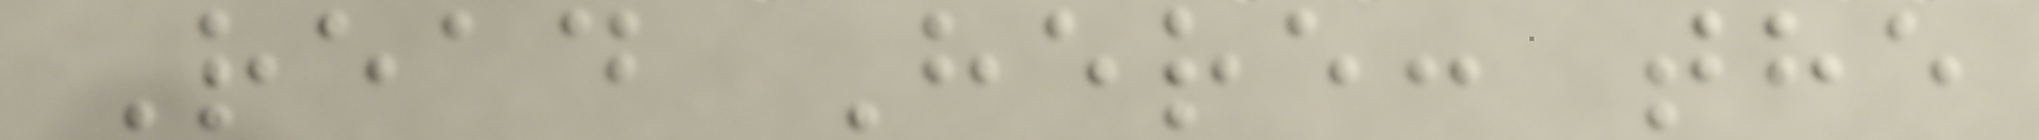Read Here: the
